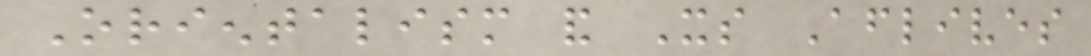Orientalism and Its Afterlives
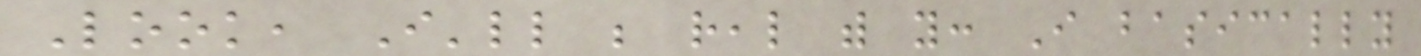Look, I'll be real with you: I basically
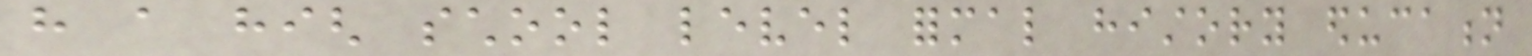have a high school level formal history education
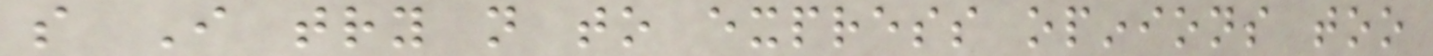so I try not to express opinions too
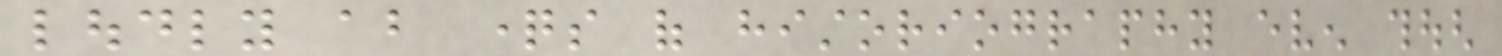loudly about questions of historiography even though
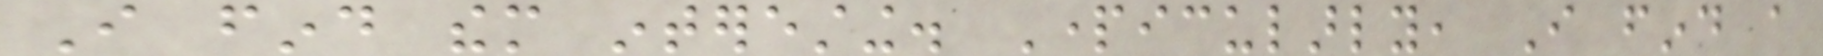I find them interesting. Particularly, I find a
